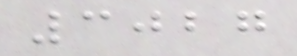3027
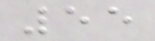55
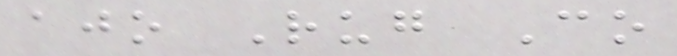ajo Rug Co
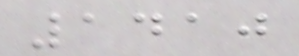1410
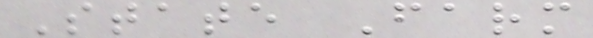State Farm
